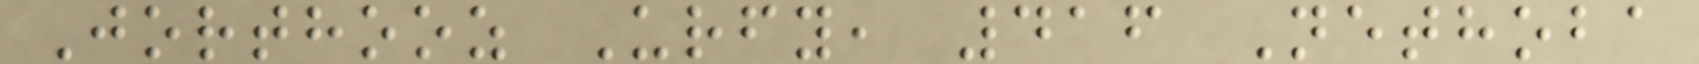Jorthooz Urfy, 416 Nethoba
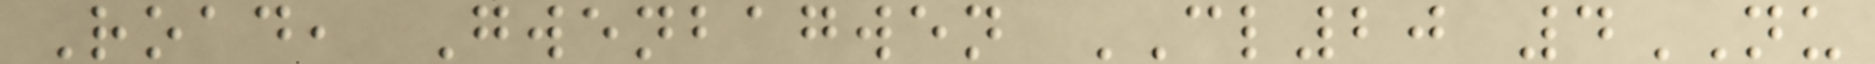Road, Gwenbagwen CL20 4NU
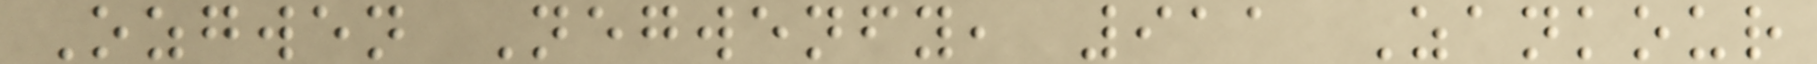Ozgwen Negwenfy, 911 Zankour
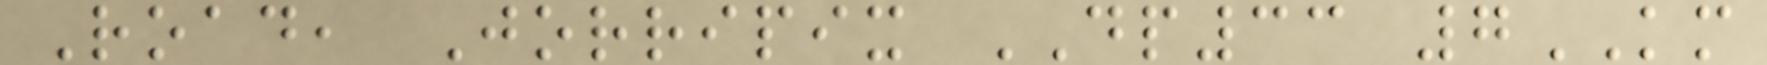Road, Jorripix DP33 7KM
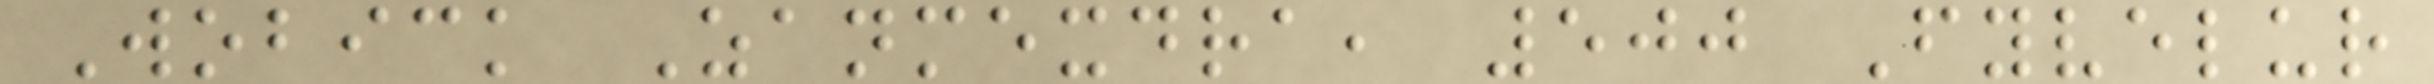Wobick Zanmexdra, 500 Fyvelur
